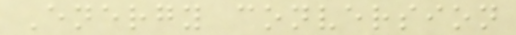Energy conversion
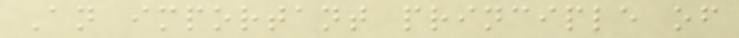An important principle of
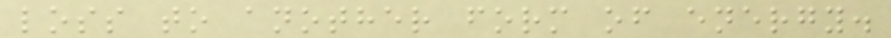loss to another form of energy.
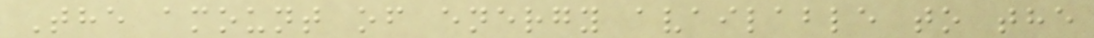The amount of energy available to the
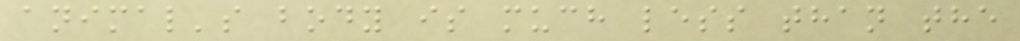animal's body is much less than the
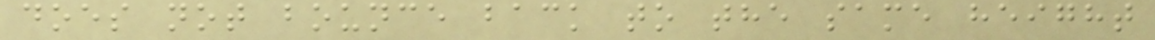does not bounce back to the same height
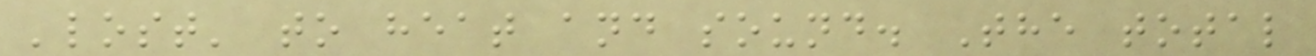'lost' to heat and sound. The total
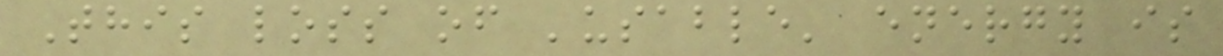This loss of 'usable' energy is
